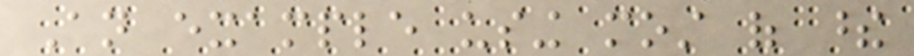An example using most of these
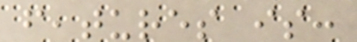features is:
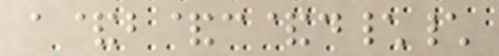a&b&c&d\\
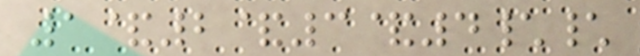1&2&3&4\\
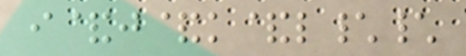i&j&k&l\\
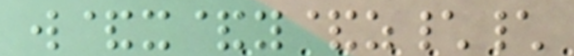w&x&y&z\\
